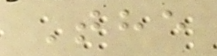The
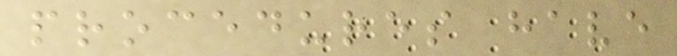procedures have
